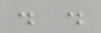. .
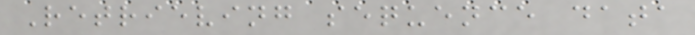Retrieving sequence data
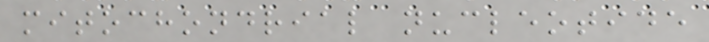mitochondrial nucleotide
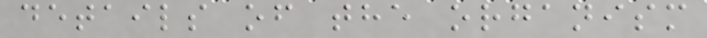details of the organism
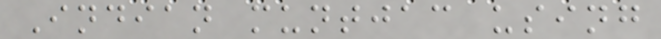Indian muntjac using
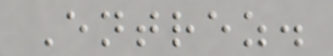Entrez.
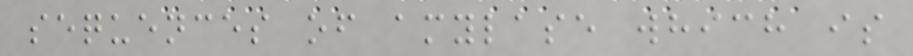sequences of amylase which is
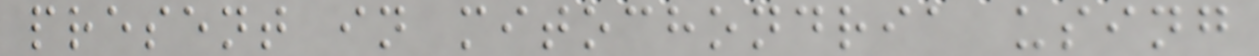present in mitochondria using
